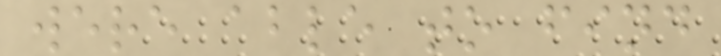were able to find
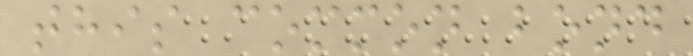this common bond
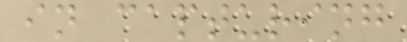in capturing
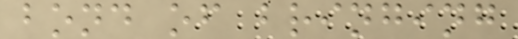bond of bringing
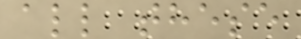all these
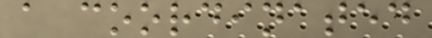a coordinated
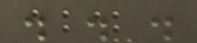. . .
